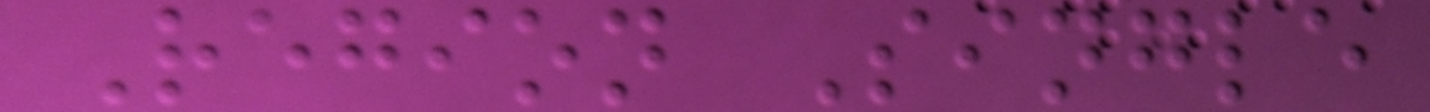Region Single
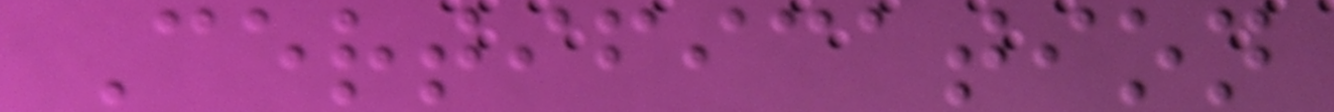Certification
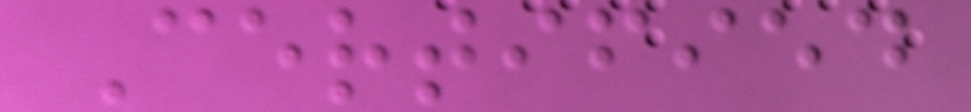Certified
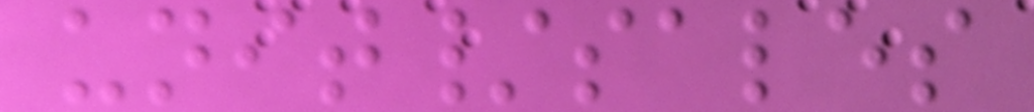unit/sales
